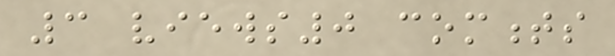3 views0 comments
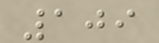109
